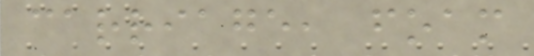carriage, foam
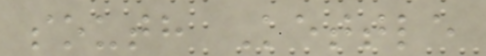south Kettle
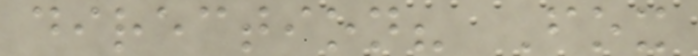direction? Fox
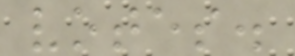votes.
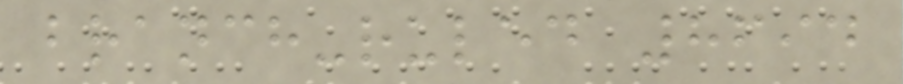branch-ruled 8694
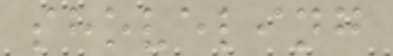shoveling
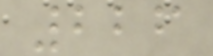226
